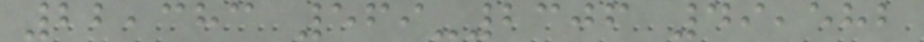22,383 569-2306 49,582
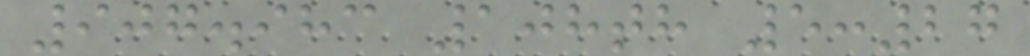907.983 108th 5:27
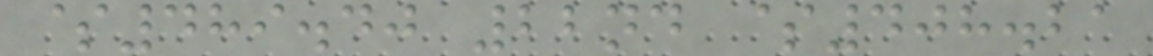$489.40 22nd $408.21
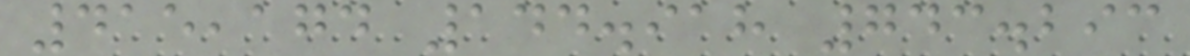415,174 144.918 743.293
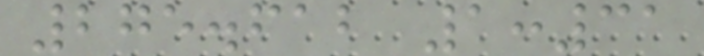275.612 1:31
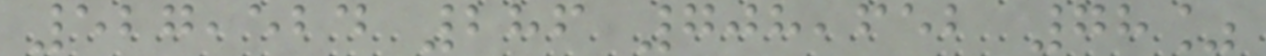527,524 286 708,652 78%
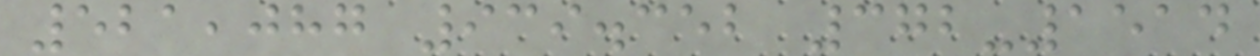521,087 939.352 372-1514
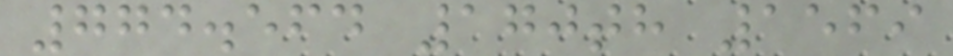774.564 170th 1569
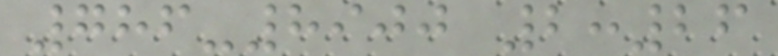786-8900 2:26
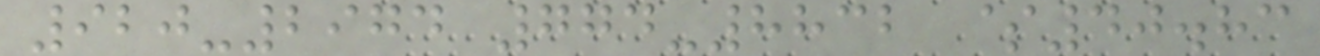920-2974 774-8832 $40.83
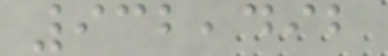932,492
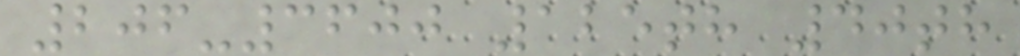206-3600 125th 40th
